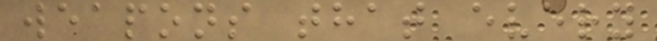weapons that every
